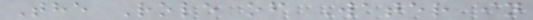The Role of Water in
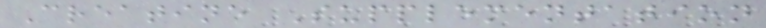Creatine Supplementation
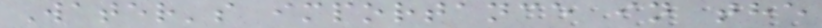Water's importance in the
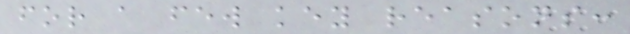for a few key reasons:
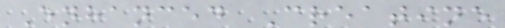Enhanced Creatine
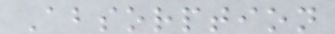Absorption
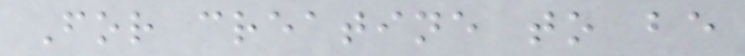For creatine to be
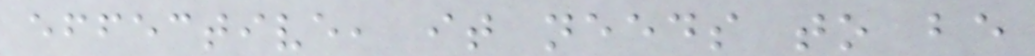effective, it needs to be
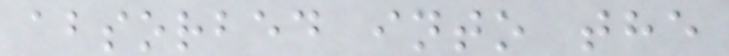absorbed into the
